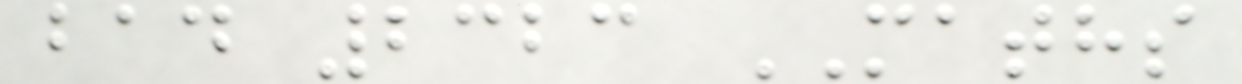bad 2323 MATHS
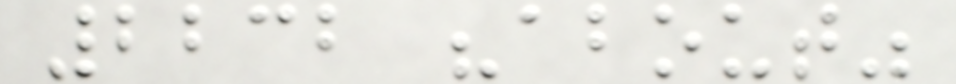2232 "about"
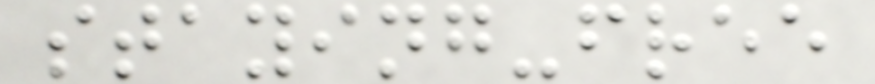staying-free
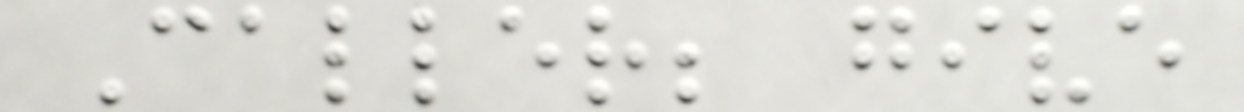Caller; give
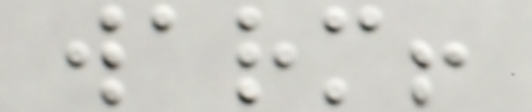warm!
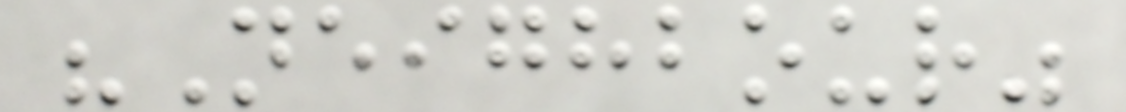"Neighbour"
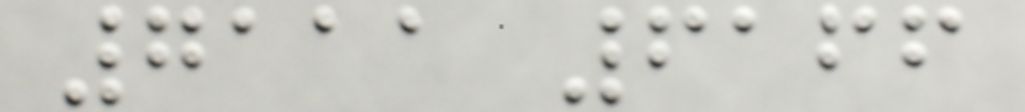7111 6166
